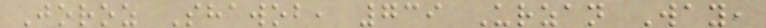Joroz Shawob, 739 Urzan Way,
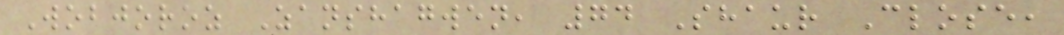Wobjoroz Zanshagwen, 74 Shaur Close,
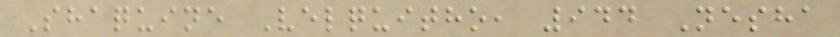Shaquine Velquitho, 944 Nesha
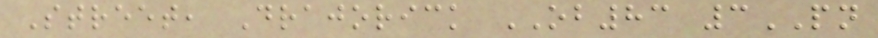Street, Drajorick OB83 3PN
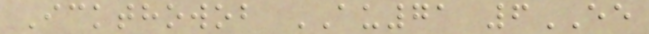Ickthowob AU71 6EE
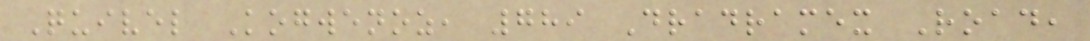Quivel Kogwenoz, 789 Dradramex Road,
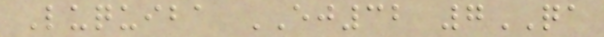Luquiba EJ32 7QA
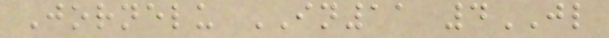Jornelu IN11 4JL
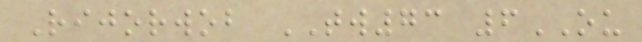Rijorwob TW73 6OU
